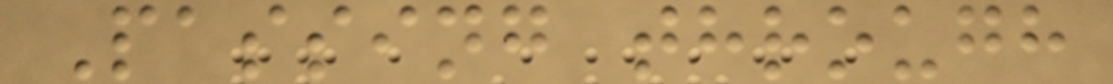Passing through
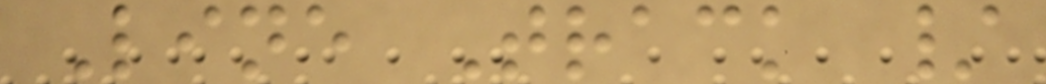Line Track /
